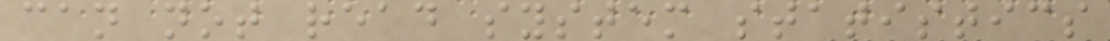can not read system statistics
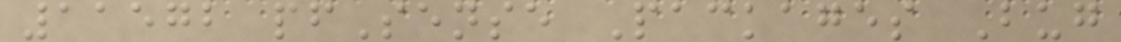11572 pfSense Packages Bug
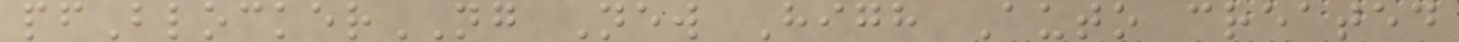pfBlockerNG New High Auto created
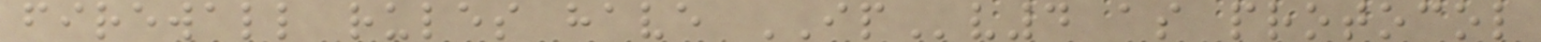firewall rules have IPv4 as protocol
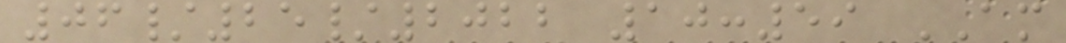06/25/2022 10:59 AM
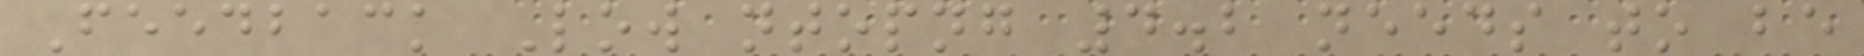Feedback Low ntopng 4.2 needs to be
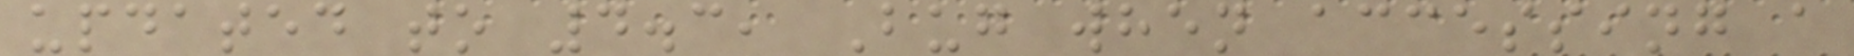updated to 4.3, Bug when accessing a
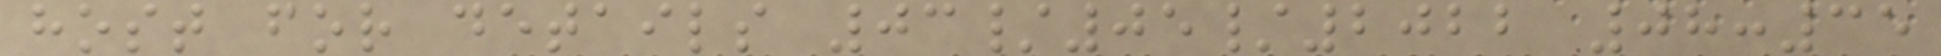host for details 03/05/2022 08:35
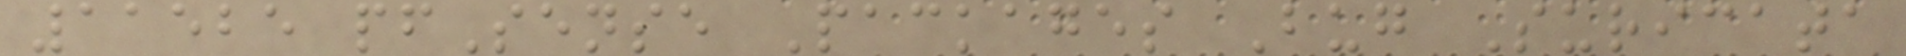11525 pfSense Packages Bug Suricata
